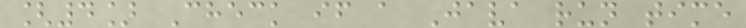[4] Check if a Java run time
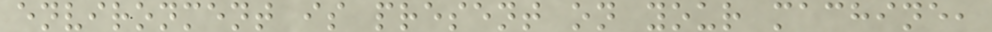environment is present on your machine,
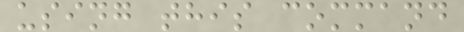using this command
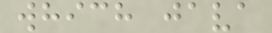which java
